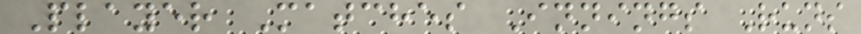Player Matches Innings Runs
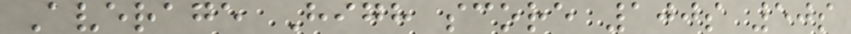Average High score 100s 50s
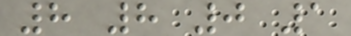8 8 0 1
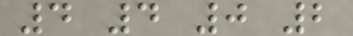4 4 0 2
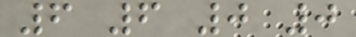6 6 0 0
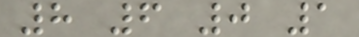8 6 0 1
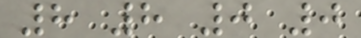8 8 0 0
